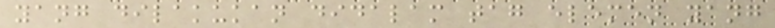yang dilakukan didalam tag elemen yang
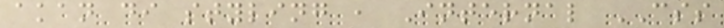akan di styling , Internal CSS
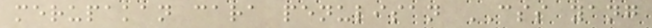merupakan cara penulisan CSS yang
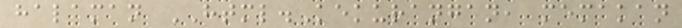halaman HTML.Kekurangan, memakan
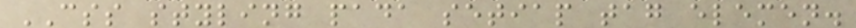CSS styling pada setiap tag elemen.
